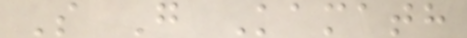S G Kamath
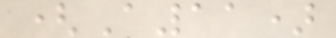(A11)
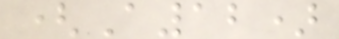(A12)
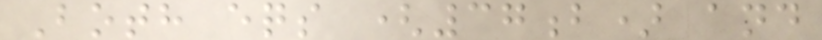Both eqs (37b) and
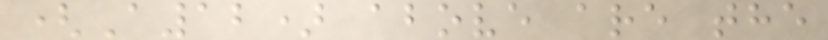(A12) above are the
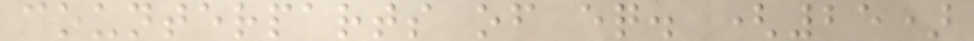counterparts of eq. (25)
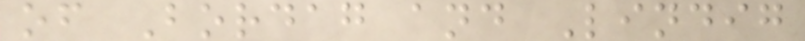of Bordag and Lindig
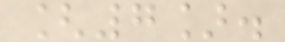[7].
